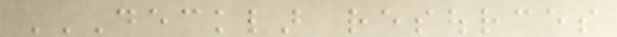DECKLAR RESOURCES
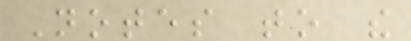Notes to the
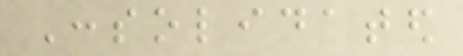Consolidated
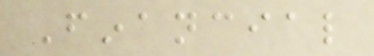Financial
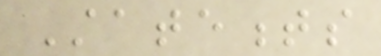Statements
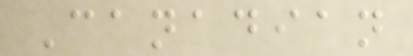Canadian
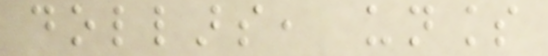dollars, unless
